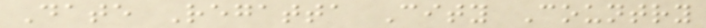Date Regatta City Country
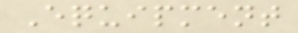Equipment
